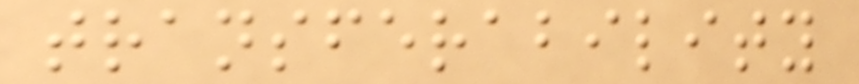transferability
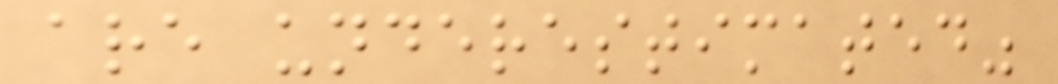are underestimated"
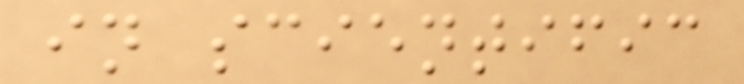in scientific
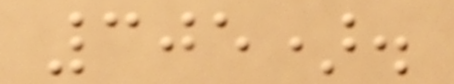305).
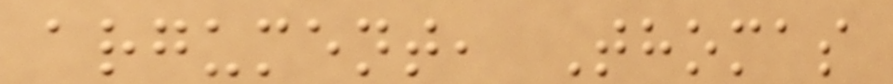argument, Thomas
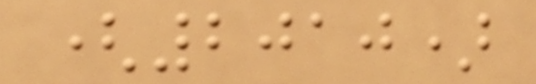(2010)
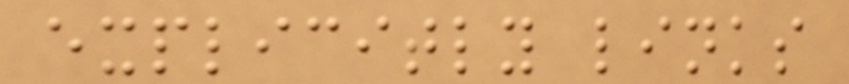explicitly links
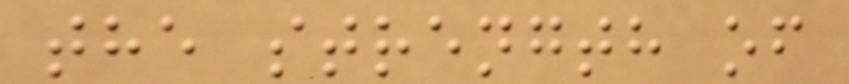the strength of
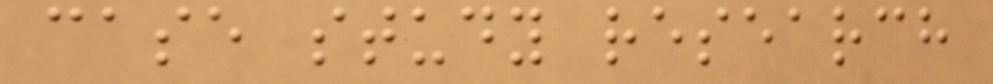case study research
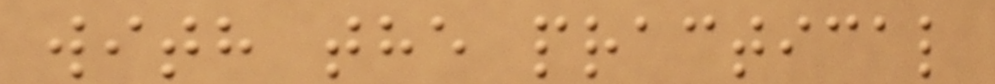with the practical
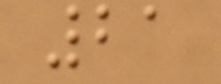21
